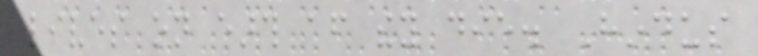lives on earth after they die. Hindus
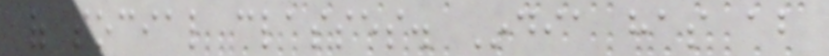of social classes. India has about
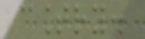country.
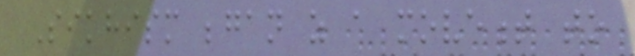Sikhism began as a movement to
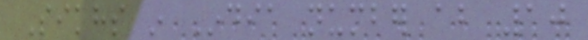Sikhs in India number about 10
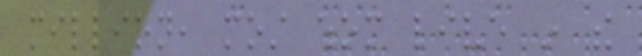million, most whom live in the
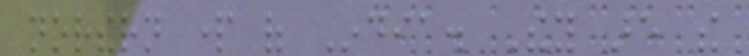northern part of India. They are the
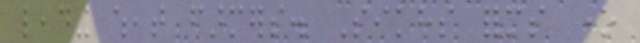leading wheat farmers. Sikhs forms one
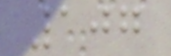107
